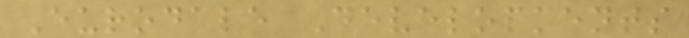Eurodale Developments
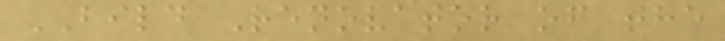BILD Renovator of the
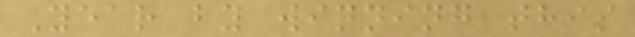Year by winning this
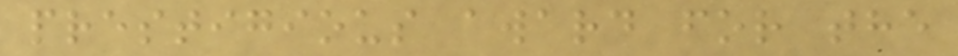prestigious award for the
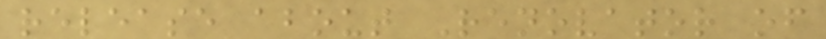release about Renovator of
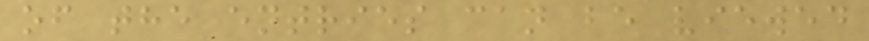of the entries can be viewed
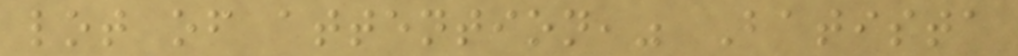lot of attention," Batista
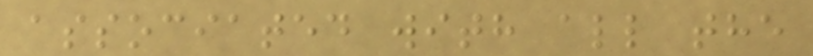associated with all the
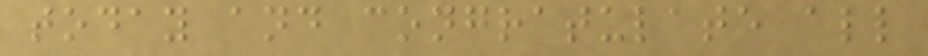today and congratulate all
